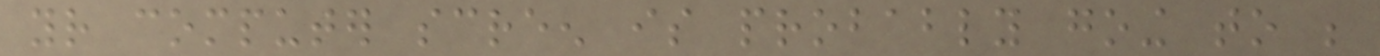your computer screen is probably going to be
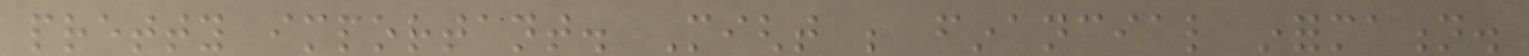pretty important. Might be financial information.
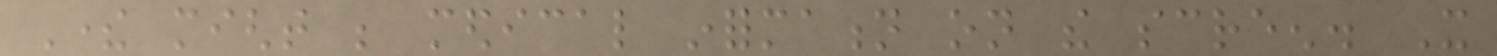There might be medical information on the screen. It
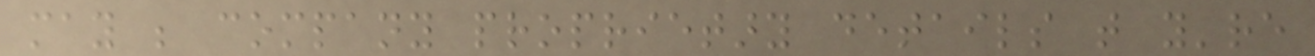may be company proprietary details that you're
